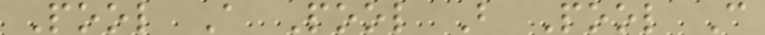Pool A Pool B Pool C
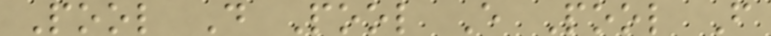Pool D Pool E Pool F
